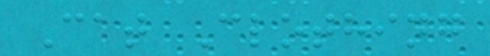Cat Clothing
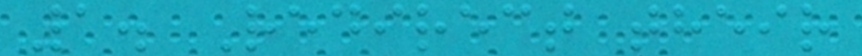1. Redirect their
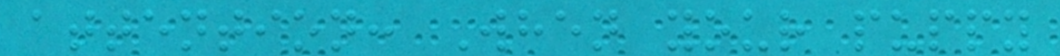attention: When your puppy
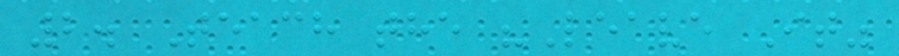2. Teach the "Leave It"
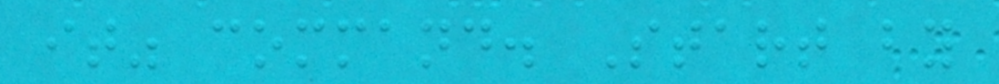it" command. Start by
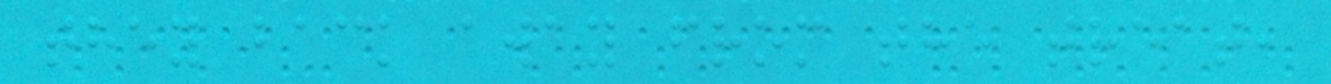they back away from the treat,
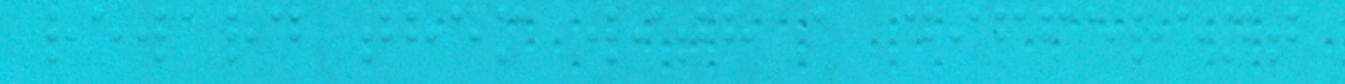reward them with a different
